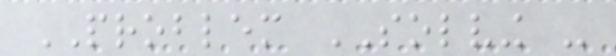PROBLEM SOLVING -
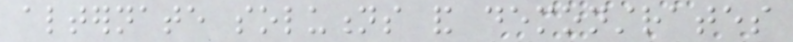alternate solutions and demonstrates
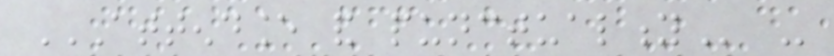ATTENDANCE AND PUNCTUALITY -
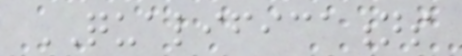QUALIFICATIONS
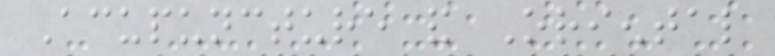Acupuncture and Oriental
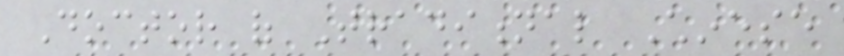Doctor of Traditional Chinese
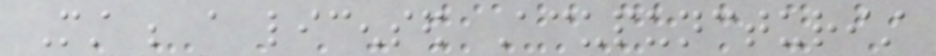Must be a licensed Acupuncturist
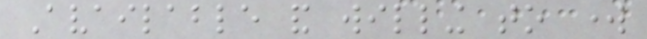Available and willing to work
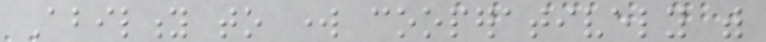Ability to work cooperatively with
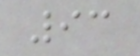93
